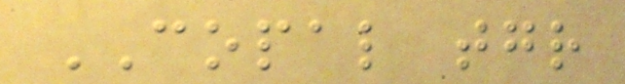COPAL together
